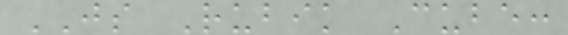JS Rubik Cube:
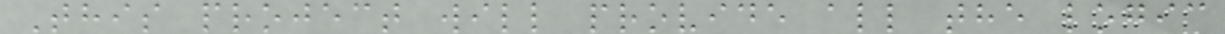This project will provide all the logic
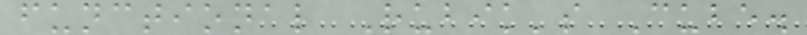functional Rubik's Cube.
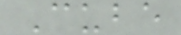Cube
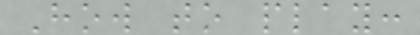How to play:
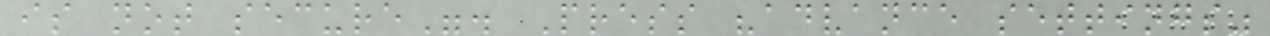is not secure". Press "advance settings"
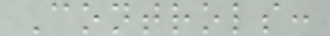Controls:
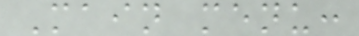Main menu:
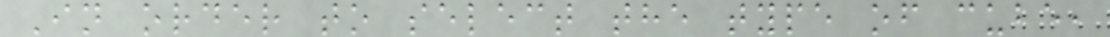In order to select the type of cube,
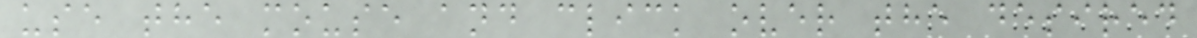use the mouse and click over the desired
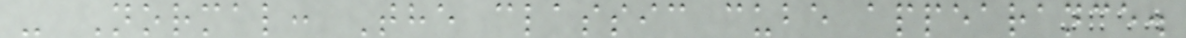- Normal: The classic cube appearance.
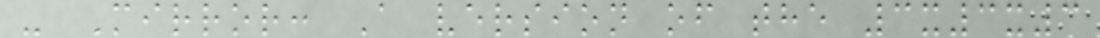- Mirror: A version of the 3x3x3
